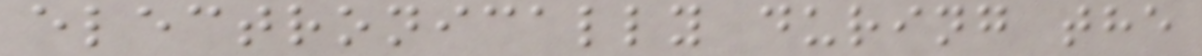electronically during the
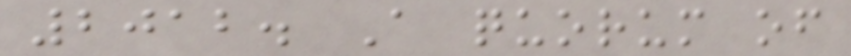2012. A quorum of
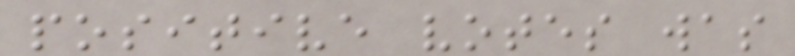positive votes was
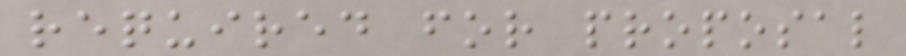required for proposal
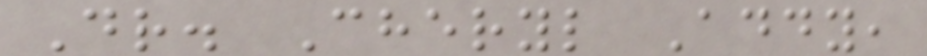Dr. Cheryl Addy,
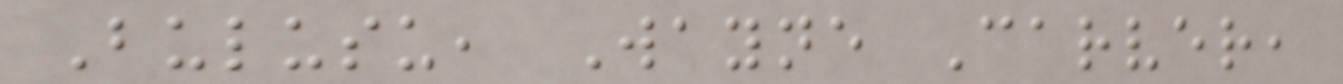Bulusu, Wayne Carver,
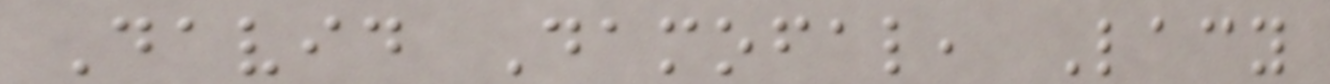David Damofal, Lacy
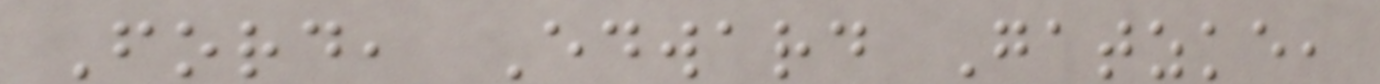Ford, Edward Gatzke,
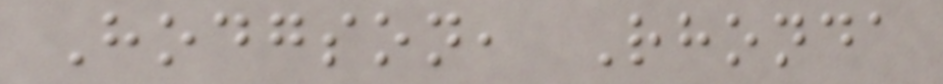Hodgson, Rhonda
